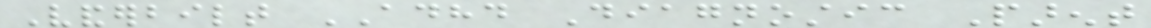Vanderbilt ADHD Diagnostic Parent
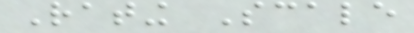Rating Scale
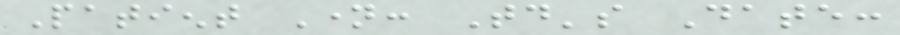Patient Name: Today's Date:
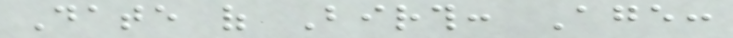Date of Birth: Age:
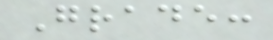Grade:
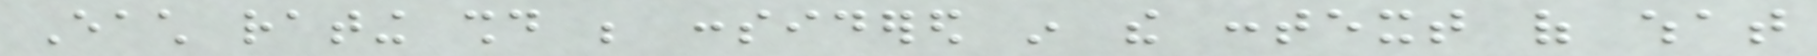Each rating should be considered in the context of what
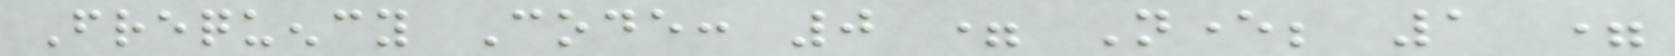Frequency Code: 0 = Never; 1 =
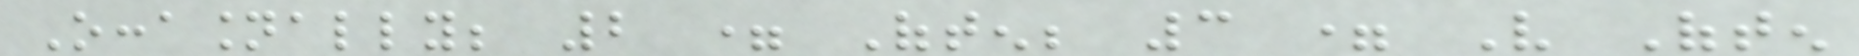Occasionally; 2 = Often; 3 = Very Often
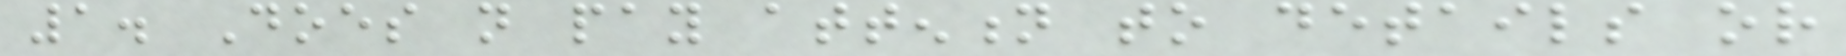1. Does not pay attention to details or
